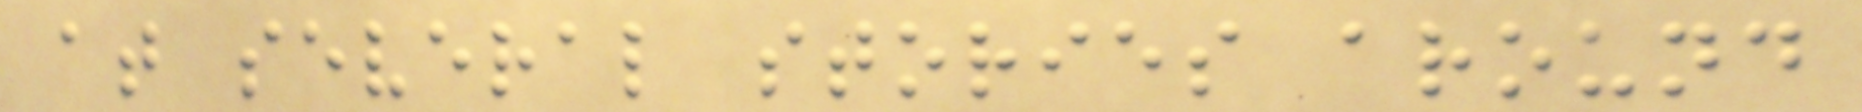at several stories around
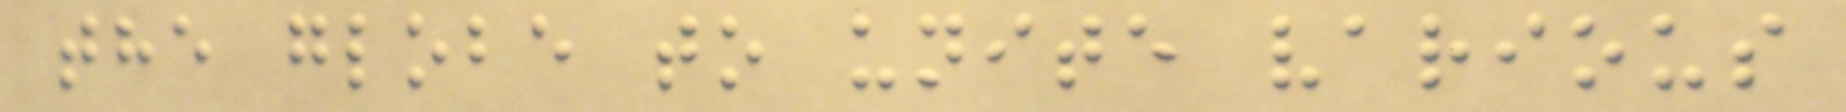the globe to unite various
